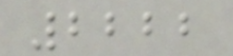2222
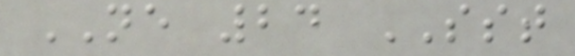NE 24 SST
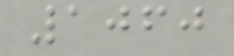1060
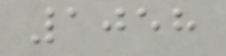1058
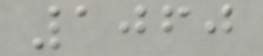1060
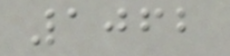1062
